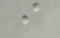i
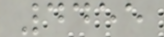4455
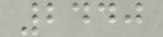2440
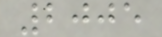2005
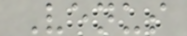Venus
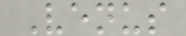Venus
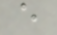e
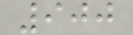900
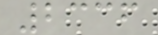2336
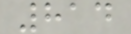814
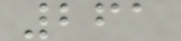261
